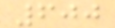600
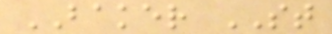BAKER ST
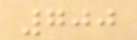700
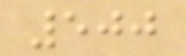500
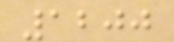1200
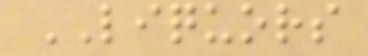LIQUORS
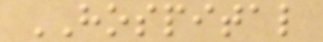HOSPITAL
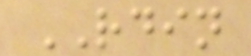RDIN
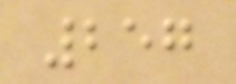257
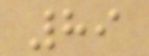89
